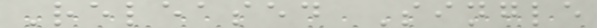Released Single
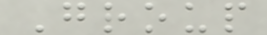Group
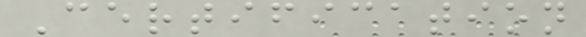Certification
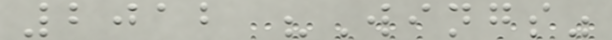2012 "Wings"
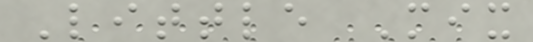Little Mix
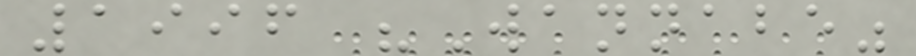1996 "Wannabe"
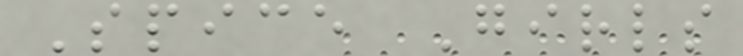Spice Girls
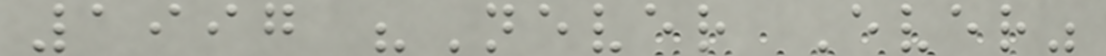1997 "Never Ever"
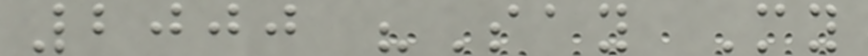2000 "Say My
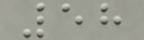58
